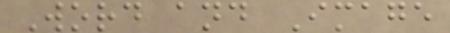Word and Image
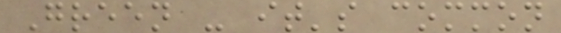Green - it's common
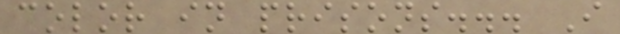color in prisons... I
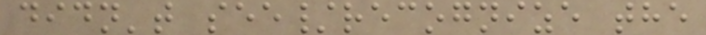didn't see/recognize the
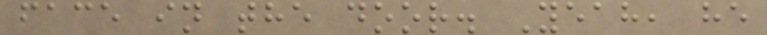face in the door. Yeah, he
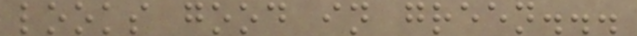looks good in green...
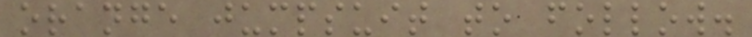orange jumpsuit to follow.
